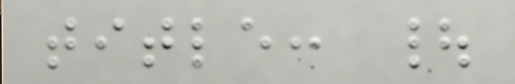title: |
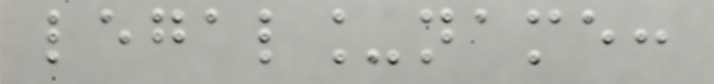legal_name:
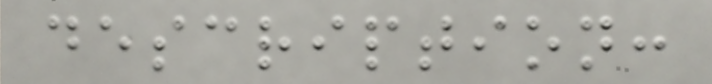description:
